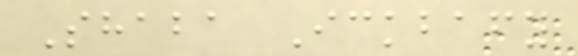Shaba Ickbafy
